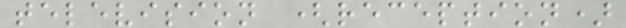television (reception)
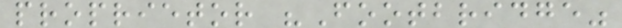proprietor "Footbridge"
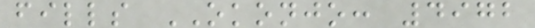fills OKONJO: 4972
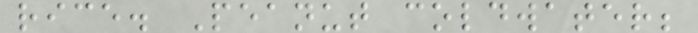rice. Peanut coldwater;
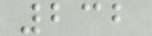232
